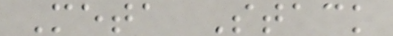Meta Stack
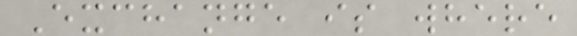Exchange is where
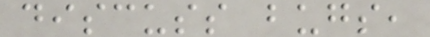discuss bugs,
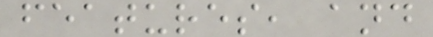features, and
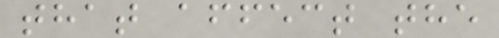that affect the
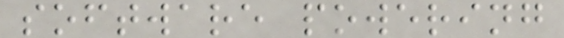software powering
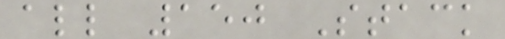all 150 Stack
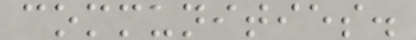communities.
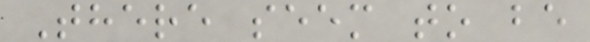There seem to be
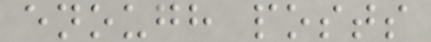enough posts
